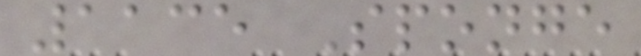1135 Sponge
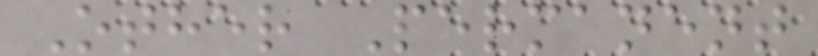Other Permanent
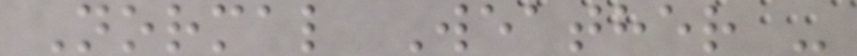Normal Weather -
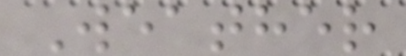Weather
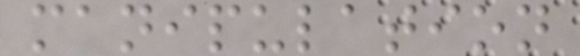manipulation
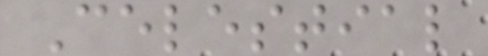Celestial
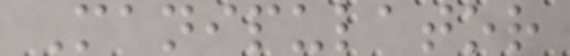Manipulator
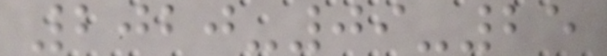2020-09-25
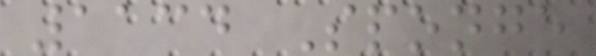1134 Sponge
